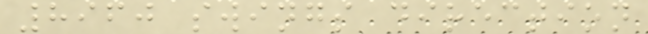8960 swings direction
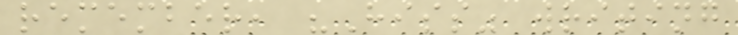remember, "Hiss" writing
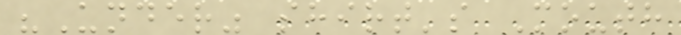"Under" shirt's Mouth
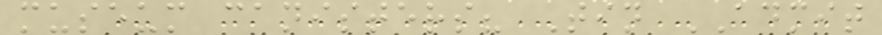museum canisters? Tin ADMIT
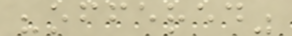"offered"
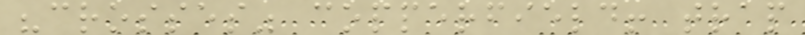"crosses" copperfield! trap
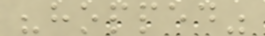"hopped"
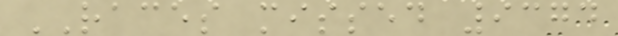RACES missed 9374
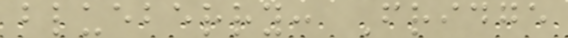blueberry: Fridge
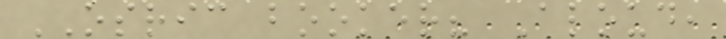OSRIC booker? Aloud,
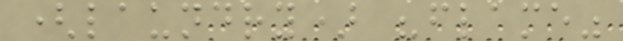(laundry) "flame"
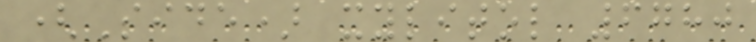(Side) xylitol 6780
